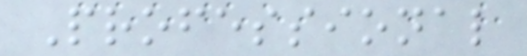Professional
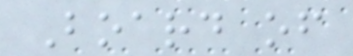Board of
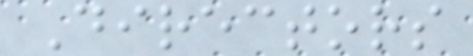Directors
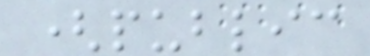(public
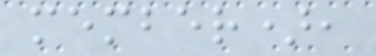member),
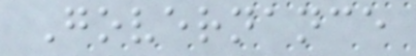Governance
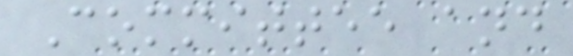Committee and
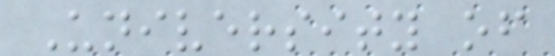University of
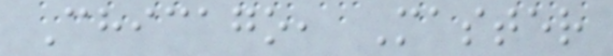Chicago, Master
